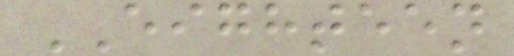EIGHTEEN
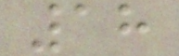18
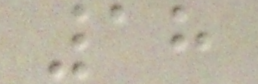18
